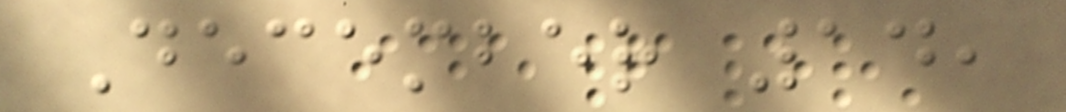December 14,
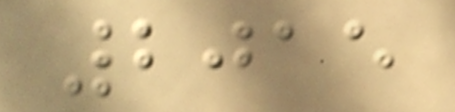2015
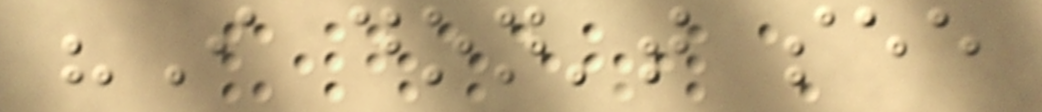"I don't see
